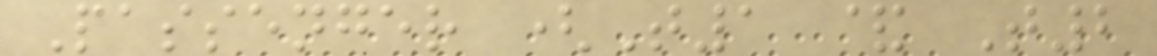Passenger (T1 & T2
